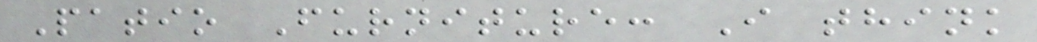Patio Furniture: I think
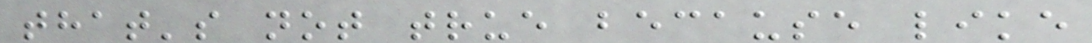that's not true because like
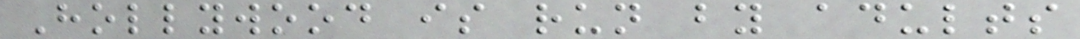Hollywood is run by adults
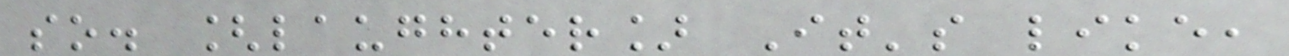so. [laughter] It's like,
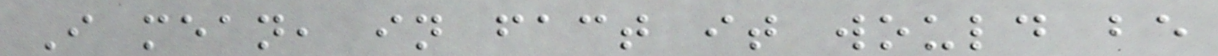I mean, in fact it would be
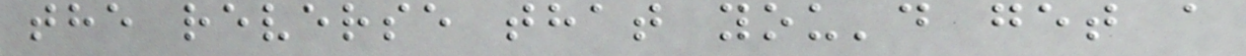the reverse that you'd get a
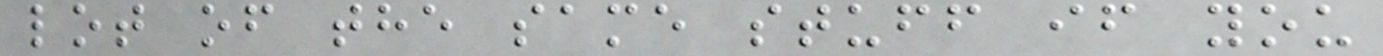lot of the same stuff if you
